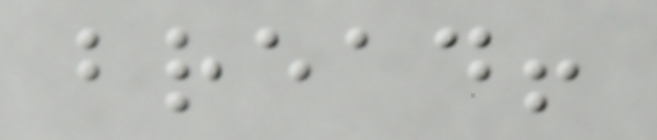bread!
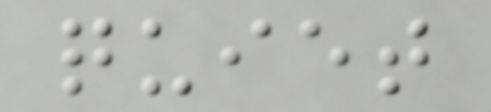quiet
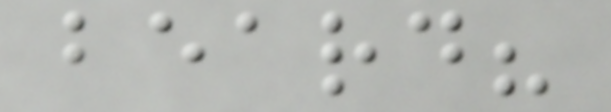beard?
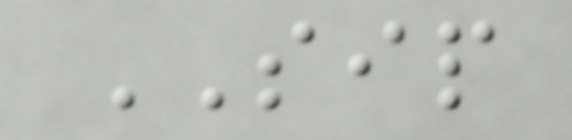SIP
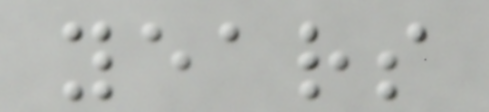years
